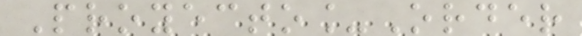Proyecto_Order
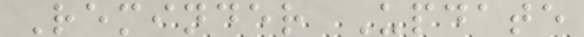Reminder Update
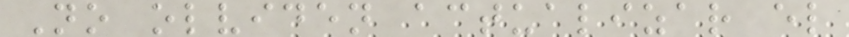No olviden actualizar el
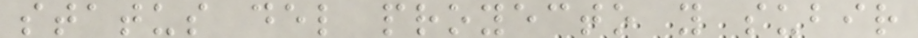status del proyecto y subir
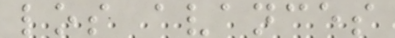los avances
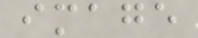image
